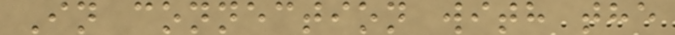In connection with the
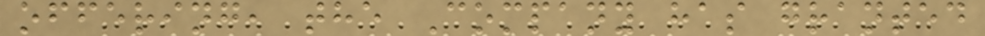offering, the Company has granted
